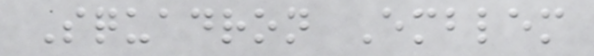Squadron Emblem
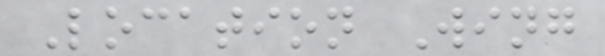Location Wing
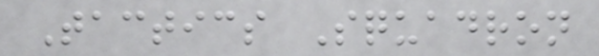Tactics Squadron
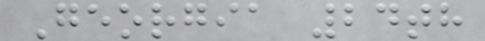Georgia 24th
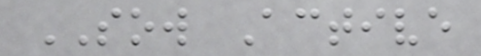SOW Active
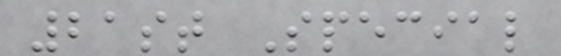21st Special
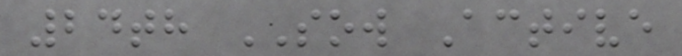24th SOW Active
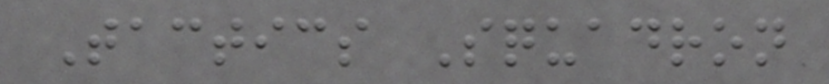Tactics Squadron
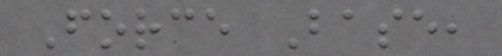Force Base,
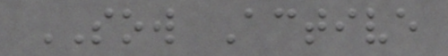SOW Active
